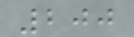200
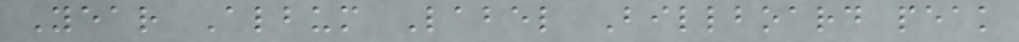Year Album Label Billboard peak
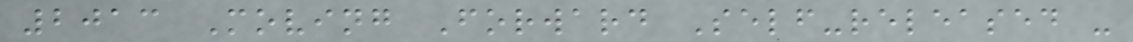2013 Moving Forward Self-released -
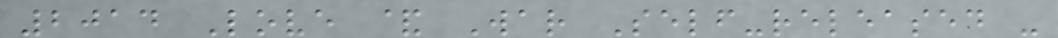2014 Love & War Self-released -
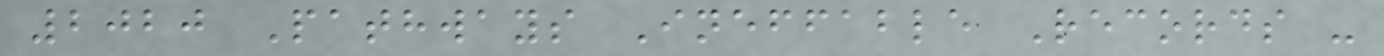2020 Pathways Ineffable Records -
